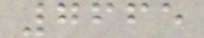7665
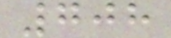708
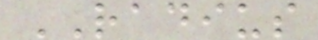RADIUS
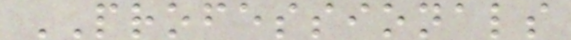PROFESSIONALS
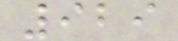929
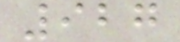927
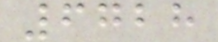6728
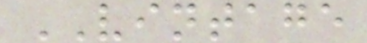VINTAGE
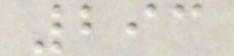293
